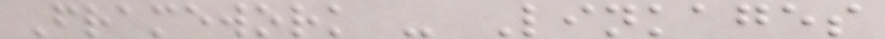Framework - Linkages
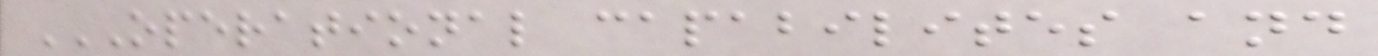OPERATIONAL CAPABILITES AND
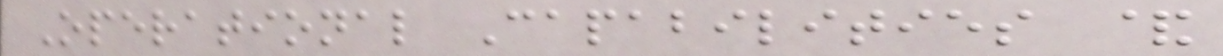Operational Capabilities &
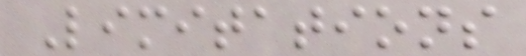Limitations
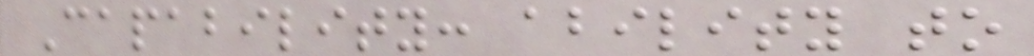Capability: ability to
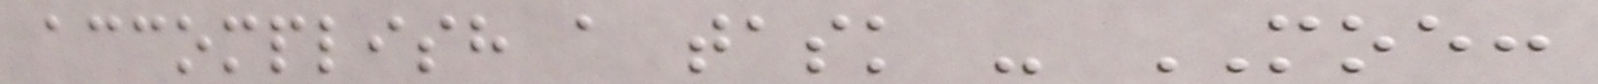accomplish a task - MOE:
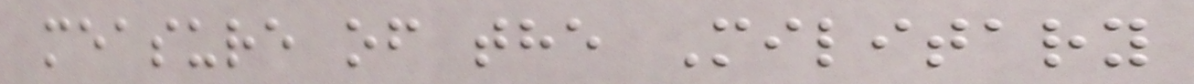measure of the Military
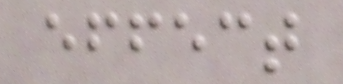effect
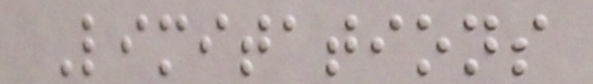Limitations
